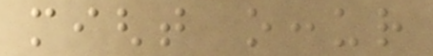might occur
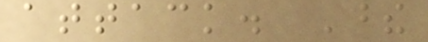attack. These
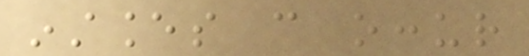instances can occur
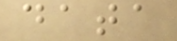data
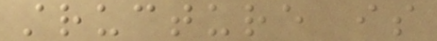structure is
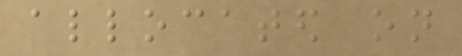allocated on
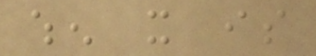when it is
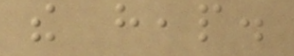the heap.
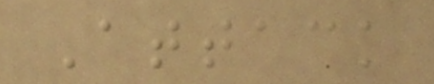Attack
